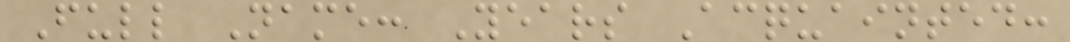Full Name: Years Acquainted:
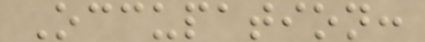Occupation:
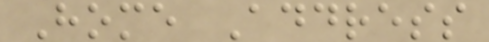Home Address
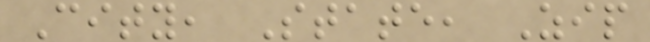City, State, Zip
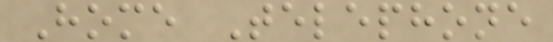Home Telephone
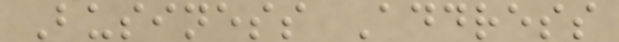Business Address
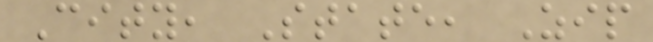City, State, Zip
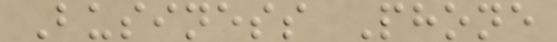Business Phone
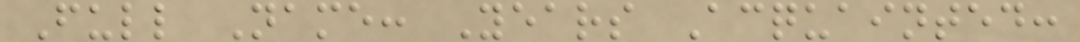Full Name: Years Acquainted:
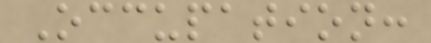Occupation:
